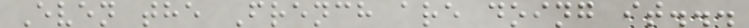Even the French are doing it...
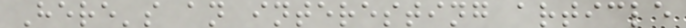Here's an interesting article
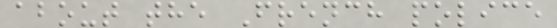about the French police
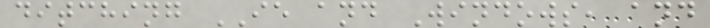ditching IE and Windows, and
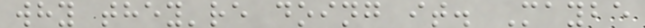why they're doing it. Maybe
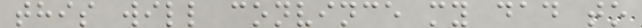this will convince my dad to
